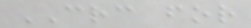CRC for
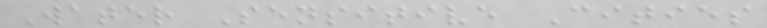Water Sensitive Cities
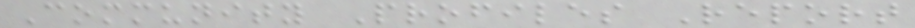Community Profiles Report
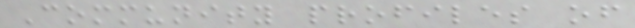Community profiles of
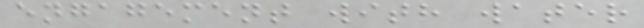engagement with water
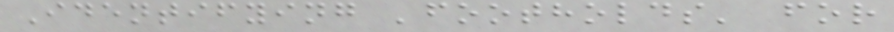Identifying 'footholds' for
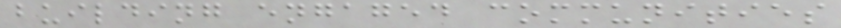building engaged communities
